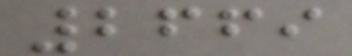2669
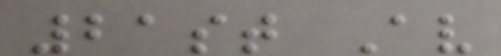21st Av
